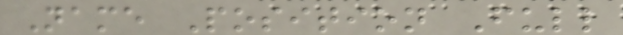Name Position Full
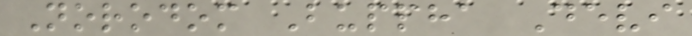Norodom Buppha Devi
